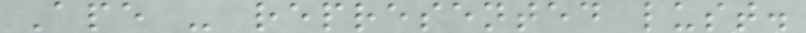Ape - represented lust.
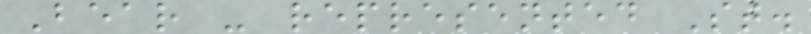Bear - represented St.
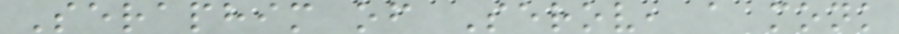Seraphim of Serov, a monk
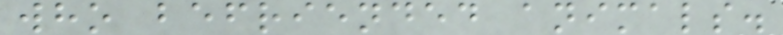who befriended animals.
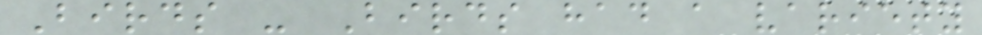Birds - Birds had a variety
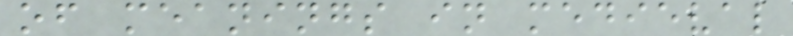of meanings in medieval
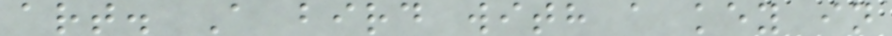art. A bird with a key in
